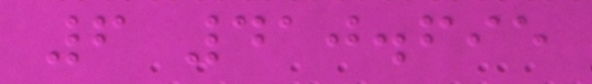6 410.695
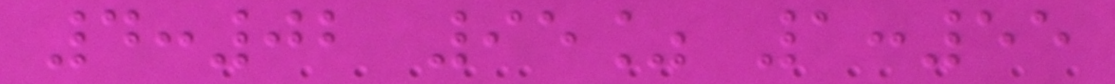4:02 95% 1:55
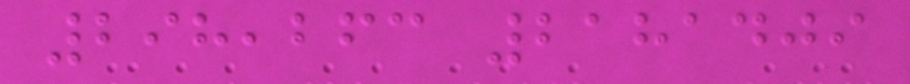298,263 2181409
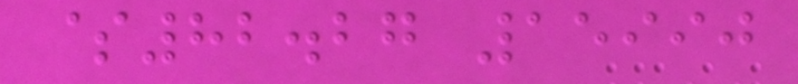$82.27 15990
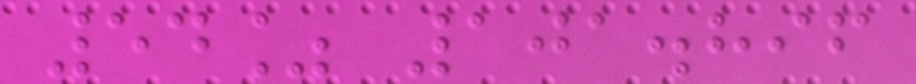54% 101.896
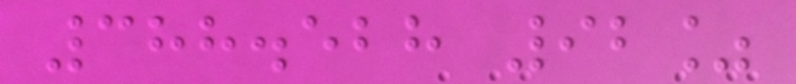388.528 92%
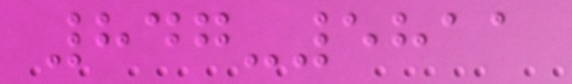847-5811
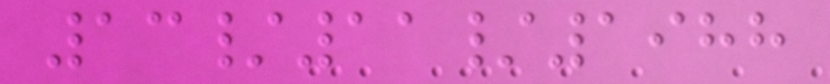13/11/1988
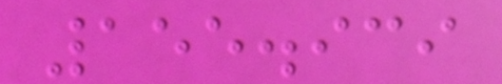155.939
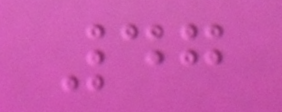47
